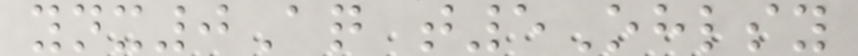ynx0Aq t5Ohlsy
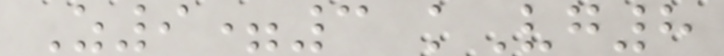Z9=3 kVg8
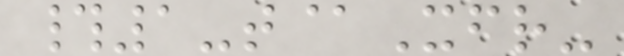#1-t@Xfr-
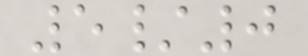5/0
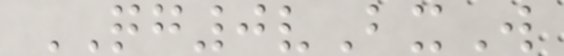QG0vBxW
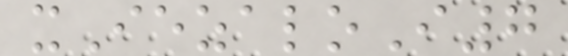xIezaloI7
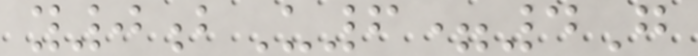y0bU6=4G
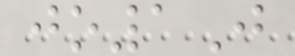jo1J
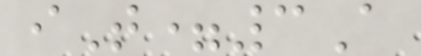iT=3A
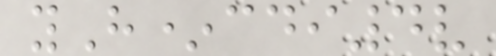yH*cdi4v
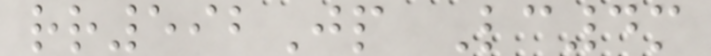rr592Jp Lc4m
